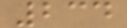234
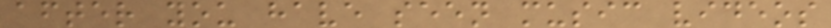after you have seen music videos
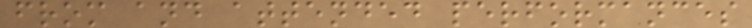from and attended performances
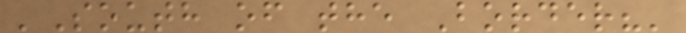'South of the Border?'
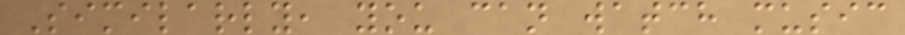Similarly, you can watch music
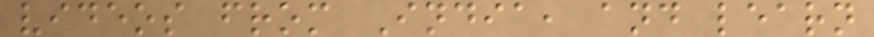videos from India, and learn
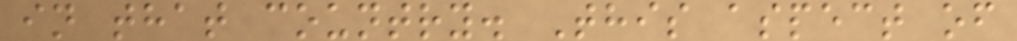in that country. This aspect of
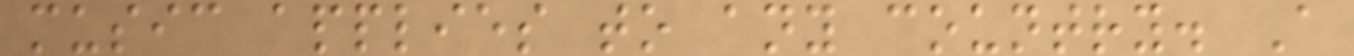music applies to any country. A
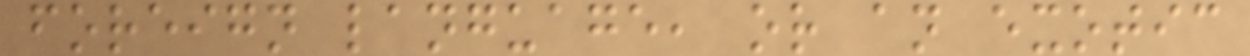foreign language, or an exotic
